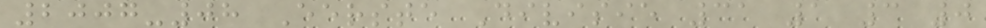2007-08 Eerste Divisie 31 1 3 0
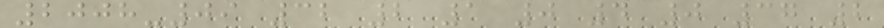2008-09 32 2 1 0 4 0 37 2
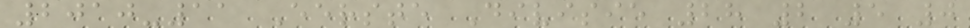2010-11 Eerste Divisie 28 2 5 0
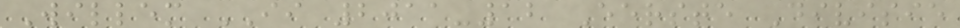Willem II 2011-12 Eerste Divisie
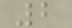2
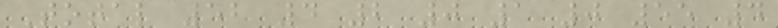Total 52 4 2 0 1 0 55 4
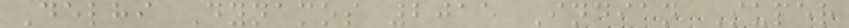Delhi Dynamos 2015 Indian Super
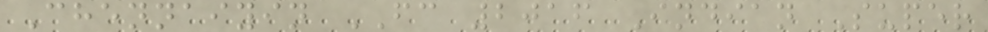Chennaiyin FC 2016 Indian Super
